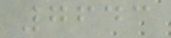7643
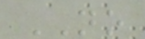NO
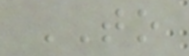TO
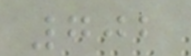702
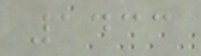1433
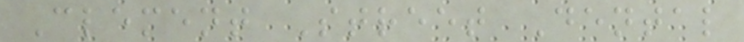Clement Street Dental
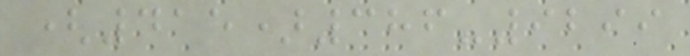(415)386-9299
